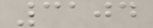3104
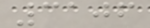3106
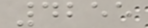4255
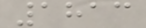1813
